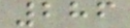286
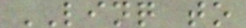LINQ to
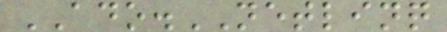ADO.NETLINQ
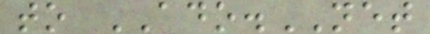to ADO.NET
